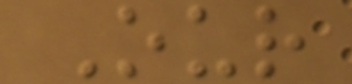Our
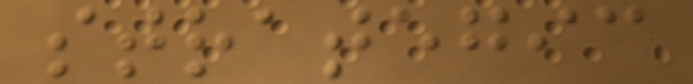strategic
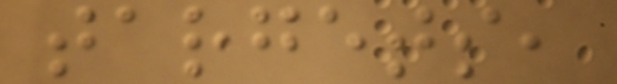targets,
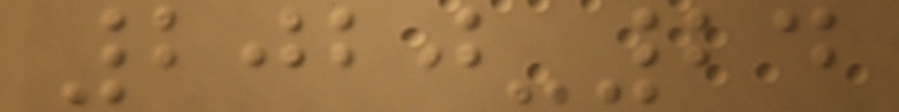2020-24
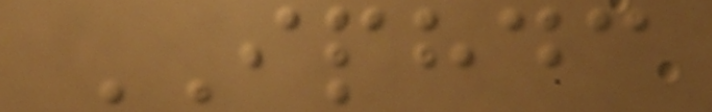IPHDC
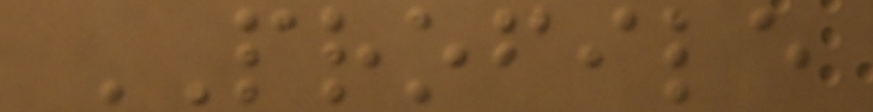PROFILE
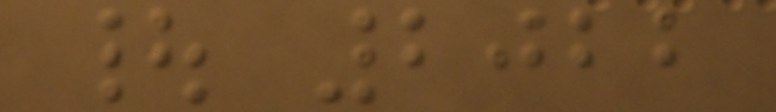| 2022
